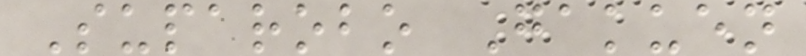Suparobo Gakuen
